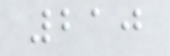210
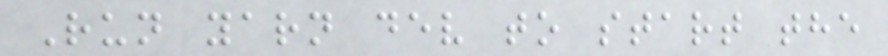Run yarn dev to start the
